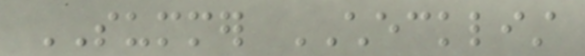SUMMER CHECKLIST
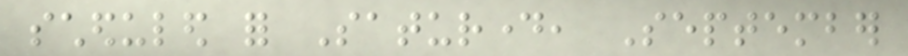scheduled for Saturday, September
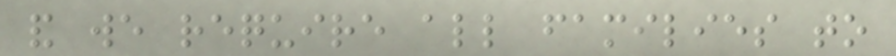and we require all families to
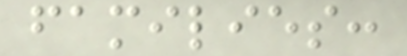families:
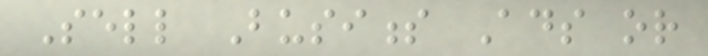Sell Business Ads or
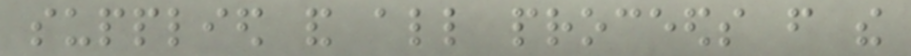supplied and all proceeds from the
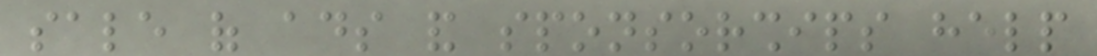sale of ads and sponsorships help
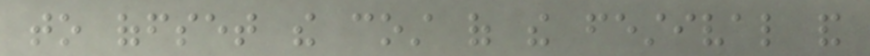to offset the cost of the festival and
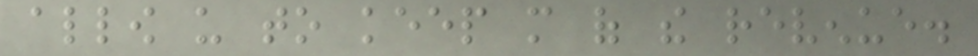allow us to keep more of the revenue.
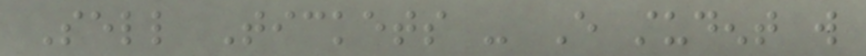Sell Tickets - Every student will
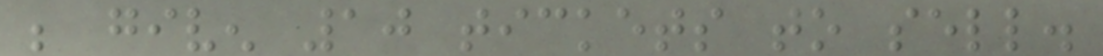be given 10 tickets to sell.
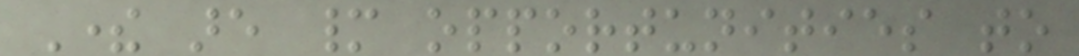There are many opportunities to
